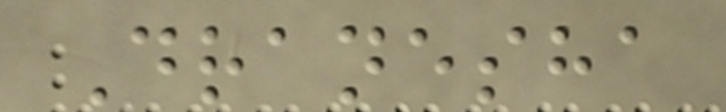Dranesha
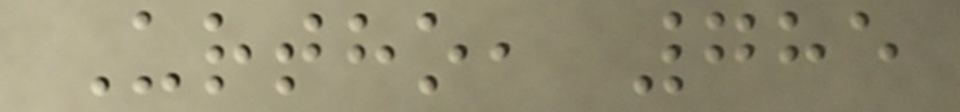Urtho, 785
